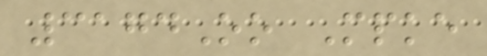3174Oo Mpke
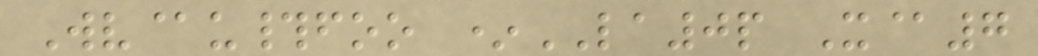Wv@u#foo *LA0p X@7
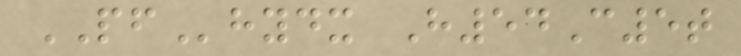PFhydx H54C5t
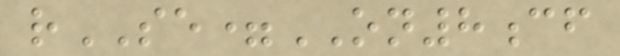rSE=ON8cf
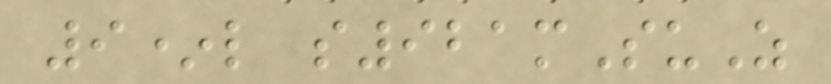9*l s921mSuZ
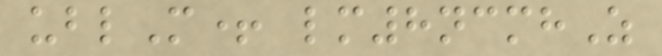ublM+ lm8ncmhZ
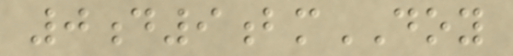0d9bmDOY
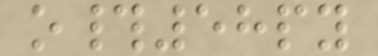o#58py
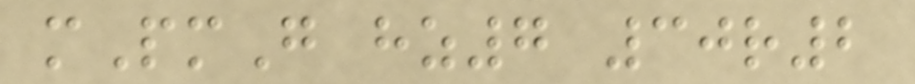mPmG hz7 30r2
